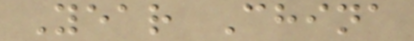Year China
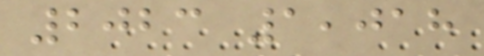2023 1,018
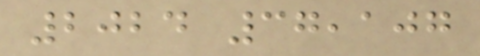2024 37,107
